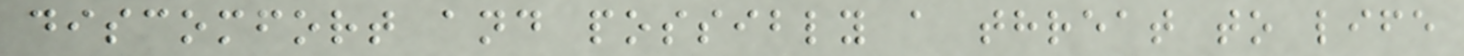discomfort and possibly a threat to life
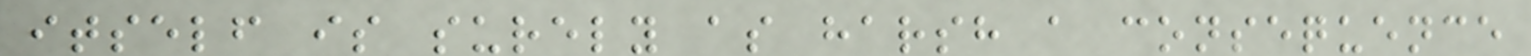itself is surely as harsh a consequence
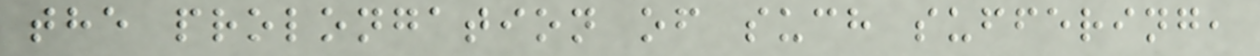the prolongation of such suffering,
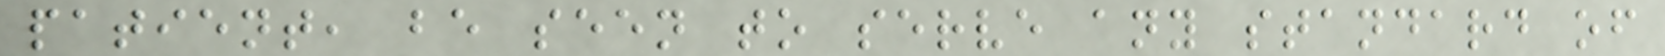patient, be seen to serve any standard of
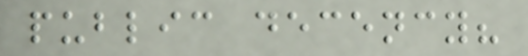public decency?
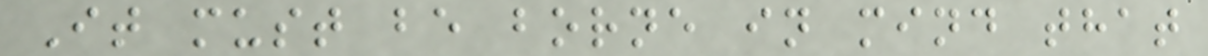It must be borne in mind that
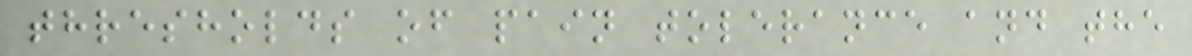thresholds of pain tolerance and the
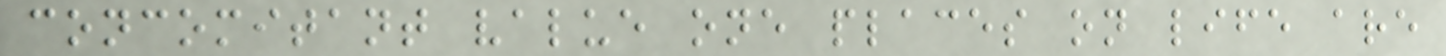concomitant value one places on life are
